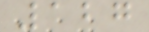127
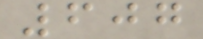607
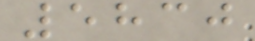5830
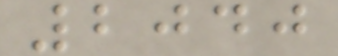2040
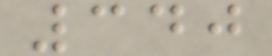340
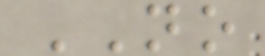NO
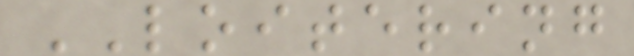LOITERING
